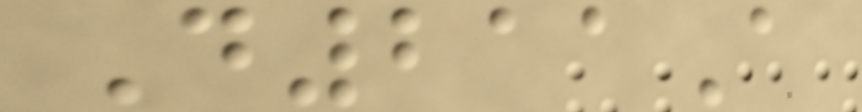D211A
